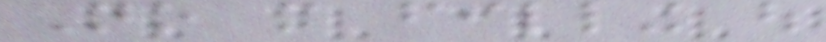No more filling out
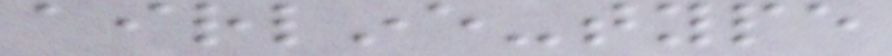airline-type
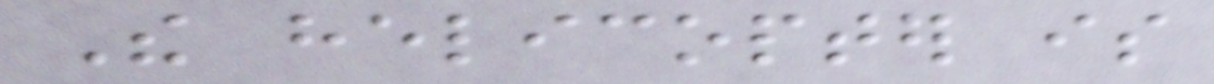The helicopter is
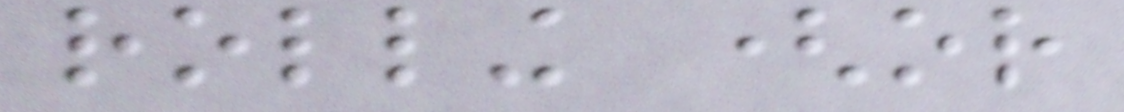rolling (or
